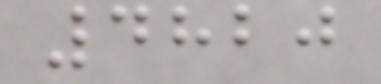4820
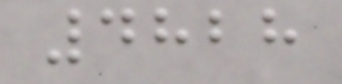4828
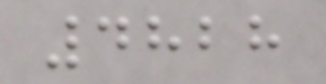4828
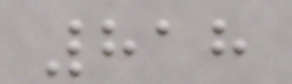818
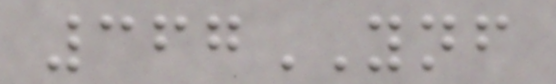367YNF
